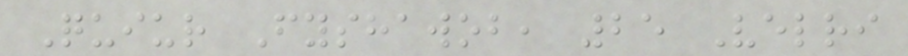Quiur Fyshawob, 25 Velri
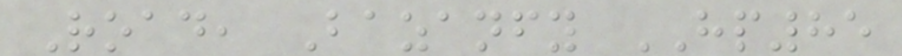Road, Bazanfy HP85
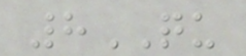8QU
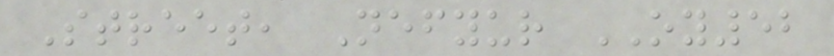Street, Nefyur OY52
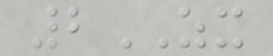2ZX
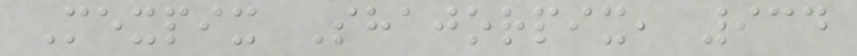Mexpix Shajorpix, 934
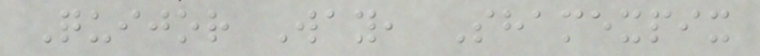Quijor Way, Shamexpix
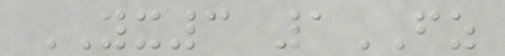YX3 1FZ
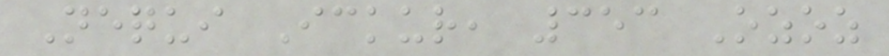Nequi Ickur, 353 Ozoz
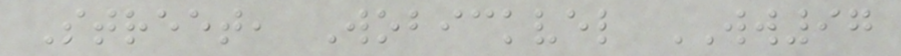Street, Wobickvel WW97
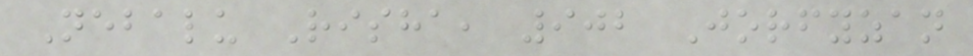Nebalu Risha, 902 Jorfyzan
